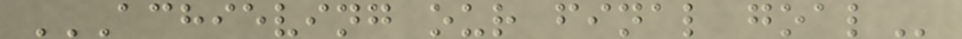ACHIEVING OUR FINAL GOAL
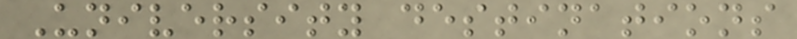University destinations
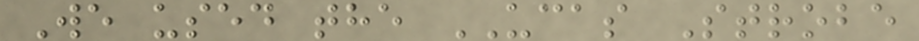We used the UCAS Strobe
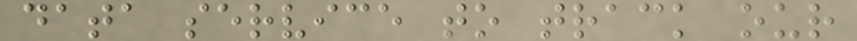data service to track our
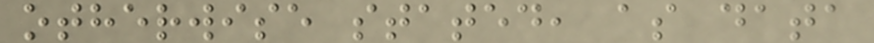otherwise stated, as data
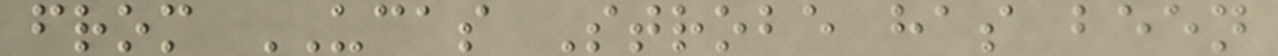from UCAS Strobe has been
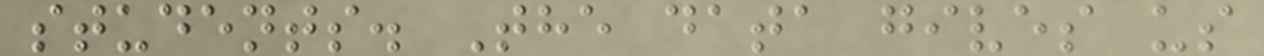students. The data gives us
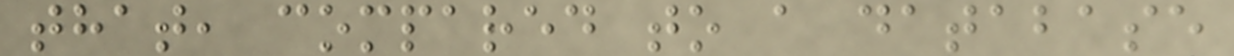that, compared to a database
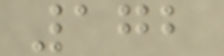172
